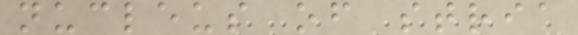nucleus of stria
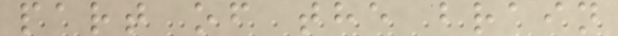part of the brain
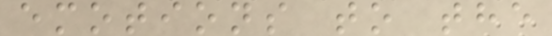emotions to the
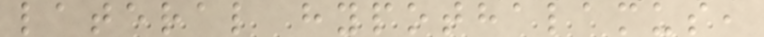lateral hypothalamus,
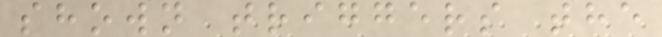shown triggers the
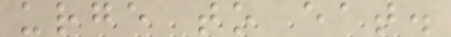urge to eat.
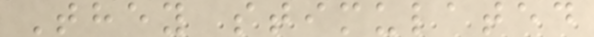They stimulated
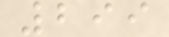299
